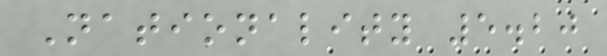Nationality 5.20
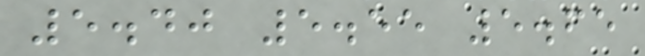5.40 5.55 5.65
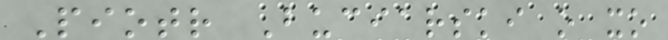Piotr Buciarski o xo
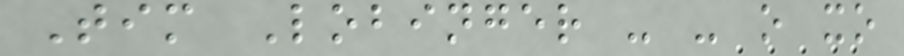Tim Lobinger - - o xo
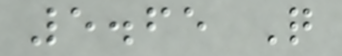5.65 Q
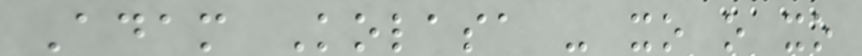Adam Kolasa - xo o xo
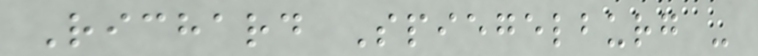Richard Spiegelburg -
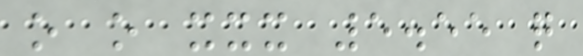o o xxx 5.55 q
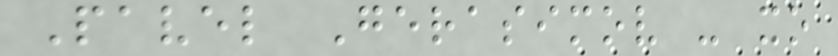Pavel Gerasimov - xo
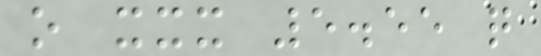o xxx 5.55 q
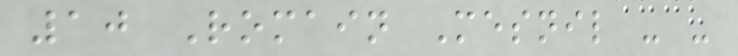10 Romain Mesnil - -
